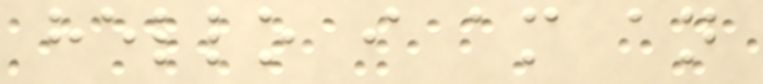hello i am an
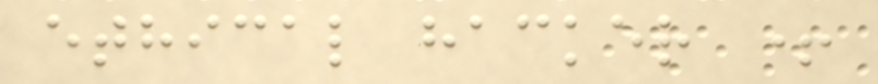ethical hacker +
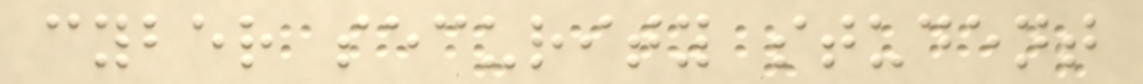cyber security student
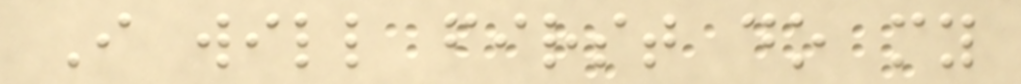I will first do my
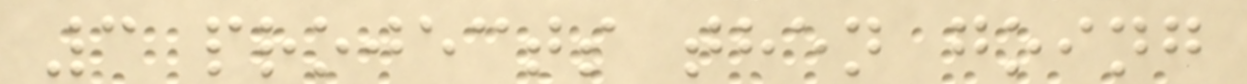3 projects then going
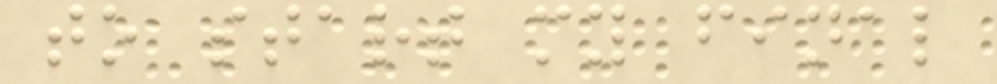to start my final
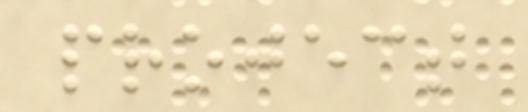project
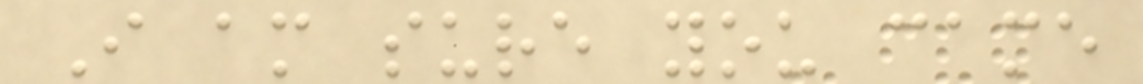I am sure you came
